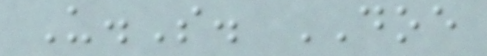U.S. DOE
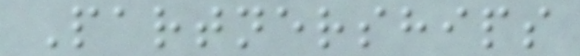Partnerships
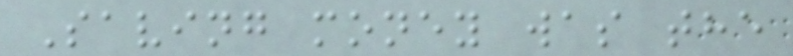Saving money was the
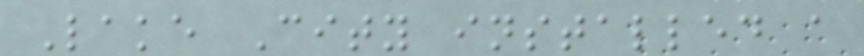Lake City installed a
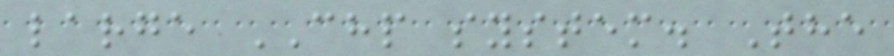large CHP system. The
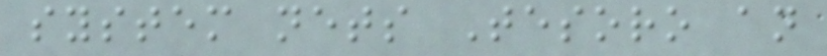system nets Tesoro an
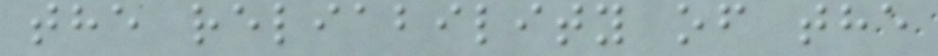the reliability of the
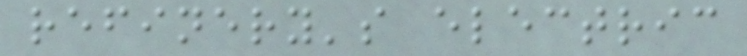refinery's electric
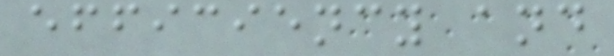efficiency and
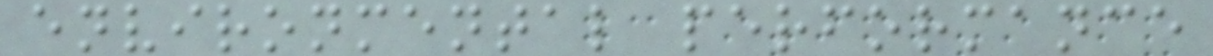environmental performance
